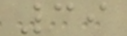39
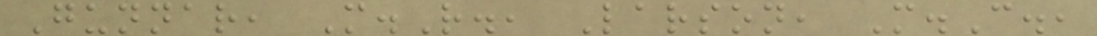Gunnar, M.R., Larson, M.C.,
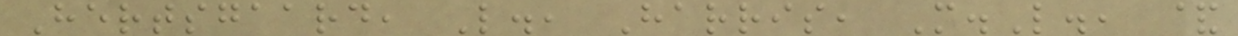Hertsgaard, L., Harris, M.L., &
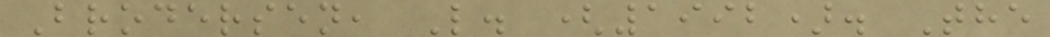Brodersen, L. (1992). The
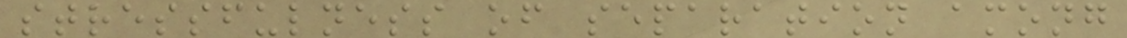stressfulness of separation among
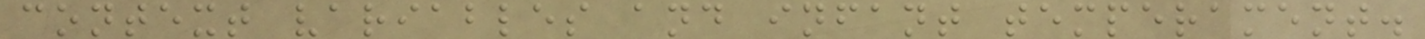context variables and infant temperament.
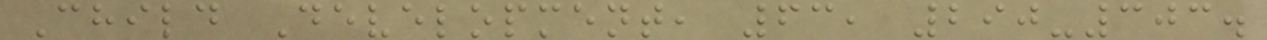Child Development, 63, 290-303.
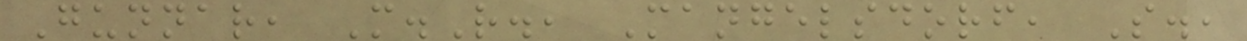Gunnar, M.R., Mangelsdorf, S.,
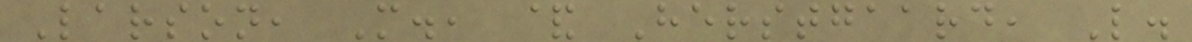Larson, M., & Herstgaard, L.
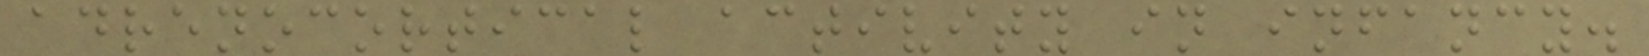adrenocortical activity in infancy.
